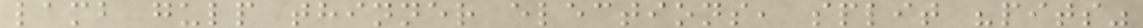lamb gulp thinner elections, split "pits"
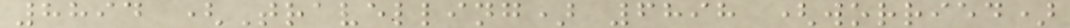8894 (Travelling) 6898 (worried)
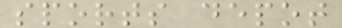sports depot
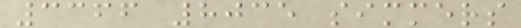3366 8035 simmers
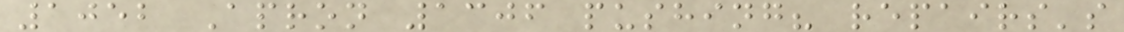1052 Apron 1306 pushing? repairs's
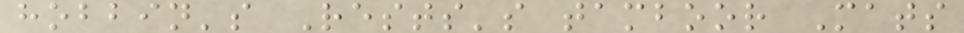hobbin's Rests's tamboor Mats
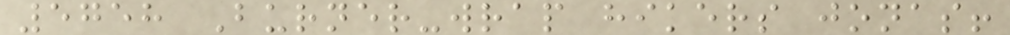5758 Burner-wrap hikers jonas!
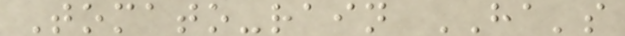Tomato-rain HA's
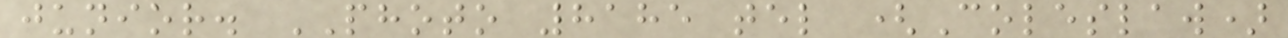junior. PHOTO 8185 tel (Coleslaw)
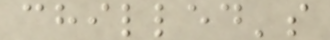chilled's
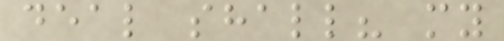deal shall? my
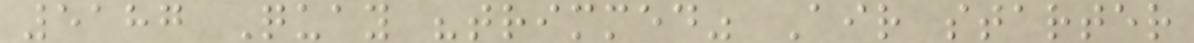5187 Quay "trimmed" Air starter
